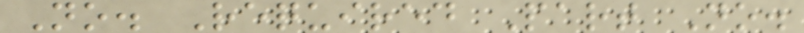No. Required Part No.
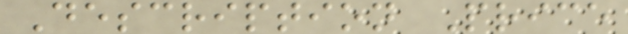Description Price
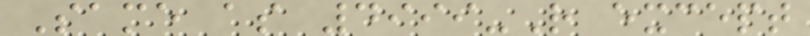Same as 4999-R except
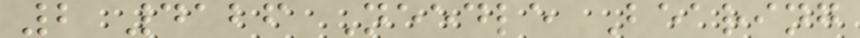2 4126 Needle Bearing
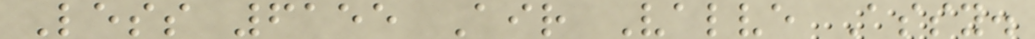Less 6155 Air Valve Assy.
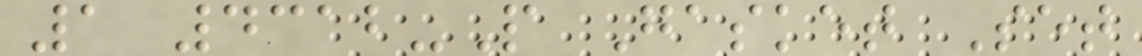1 4312-P Gasket Set
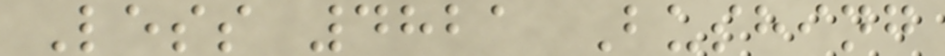Less 4821 Bushing
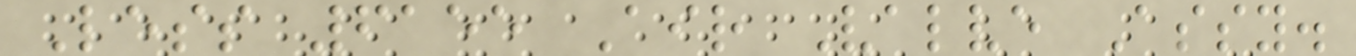Less 6155 Air Valve Assy.
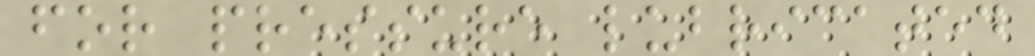for pressure lubricated
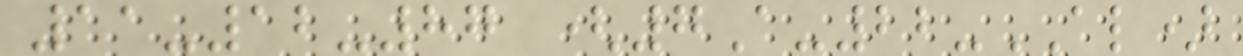11-12-87 (7A-22-AL)
